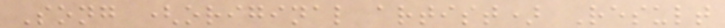Song (original artist) Result
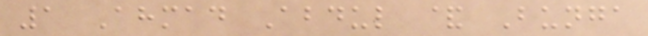1 Ahmad Abdul & Bunga
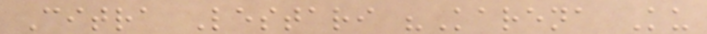Citra Lestari "Karena Ku
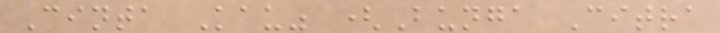Cinta Kau" (Bunga Citra
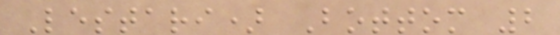Lestari) Bottom 2
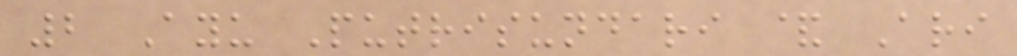2 Ayu Putrisundari & Ari
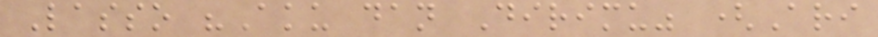Lasso "Aku dan Dirimu" (Ari
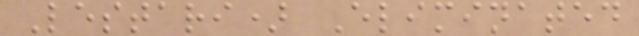Lestari) Eliminated
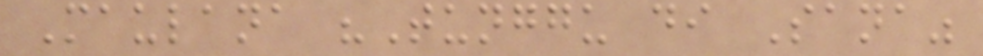Maulana "Tunggu di Sana"
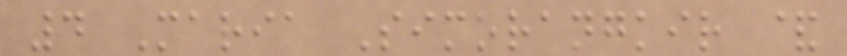4 Maria Simorangkir &
